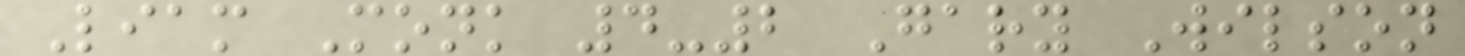Liam Monk 4-2 Gary Wilson
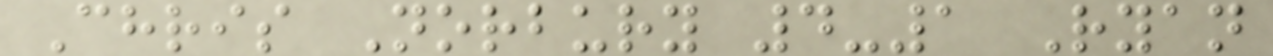Chris Norbury 4-1 Ryan
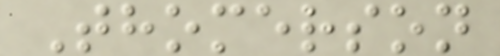Thomerson
